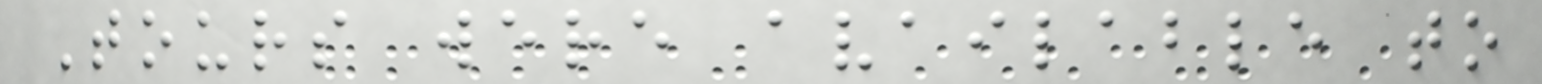Tours were available to
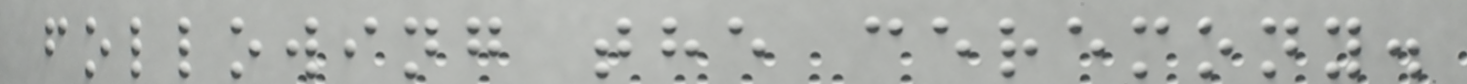following the ceremony.
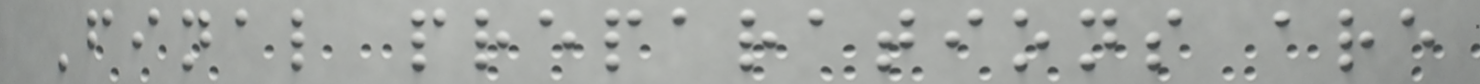Final preparations are
